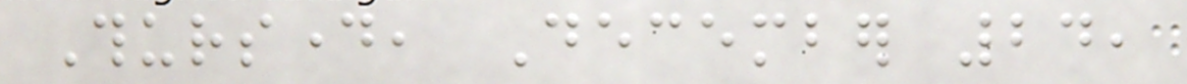Thursday, December 24,
